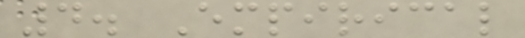4. Empirical
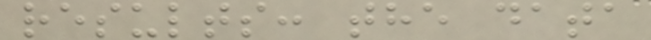results: the data
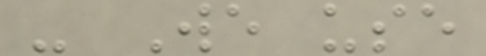- We use
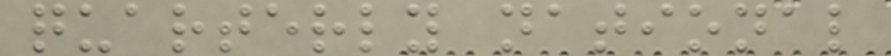quarterly national
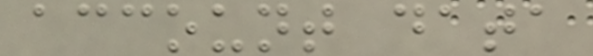account data
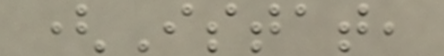(Istat,
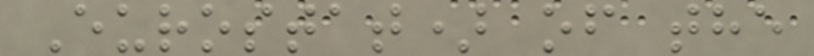Eurostat) of the
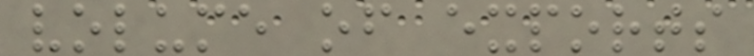volume of exports
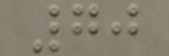70
